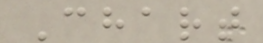Chart
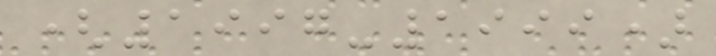(1997-1999)
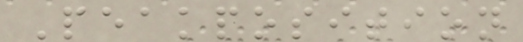Peakposition
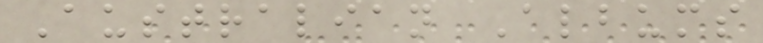Australian Albums
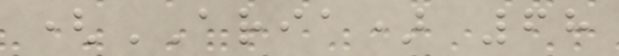(ARIA) 68
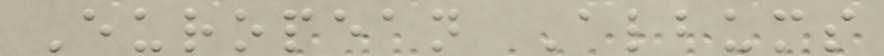European Albums
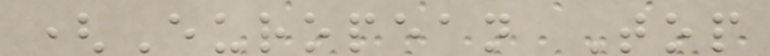(European Top
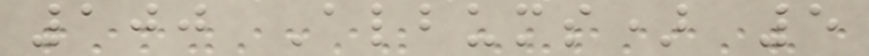100 Albums) 5
